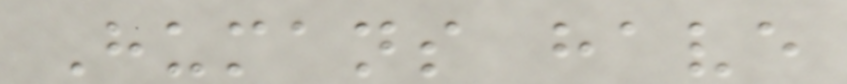Humans have
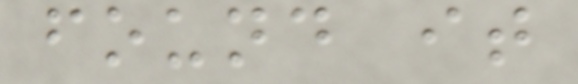found it
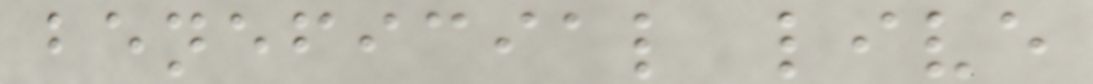beneficial live
